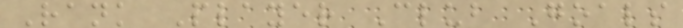Rank Player Club Goals
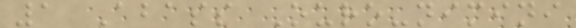1 Abass Ouro-nimini
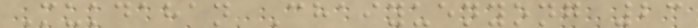Mukdahan Chaiyuenyong 23
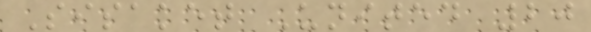Sisaket United 20
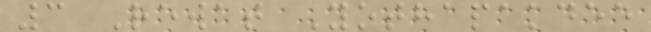3 Rewat Yothapakdee
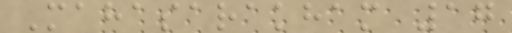Mahasarakham 17
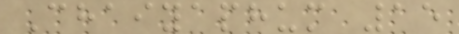Chaiyaphum 15
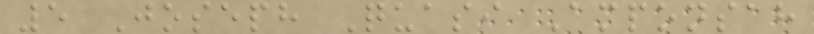5 Joseph Quasi Amponsah
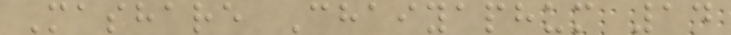Mashare Chaiyaphum 14
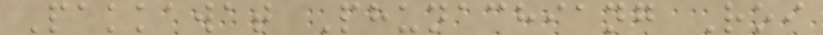Pakkawat Phunachiang Roi
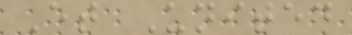Et United
